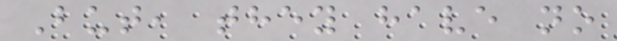But, they have no
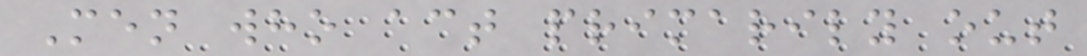Men who act primarily out
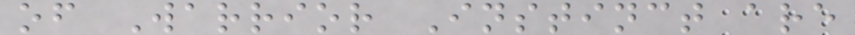of Warrior Instinct are
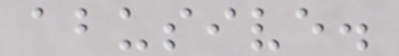abusive.
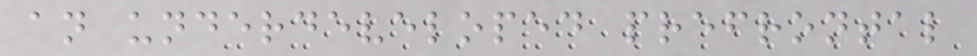an underdeveloped prefrontal
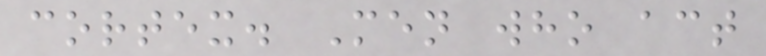cortex. Men who act
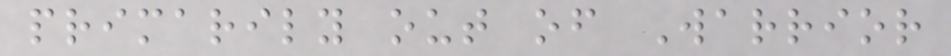primarily out of Warrior
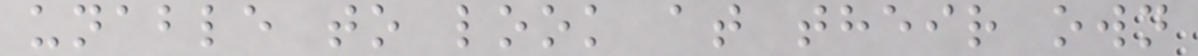unable to look at their own
